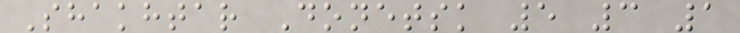Shakhtar Donetsk 5 3 1
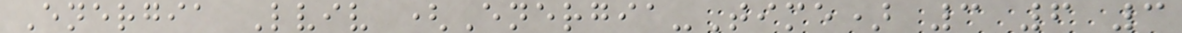Energia Lviv (Energia-Time) 3 6 3
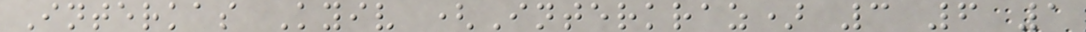Interkas Kyiv (Interkraz) 3 6 1
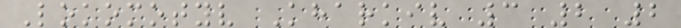Lokomotyv Kharkiv 3 2 2
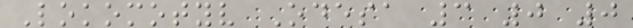Lokomotyv Odesa 3 0 0
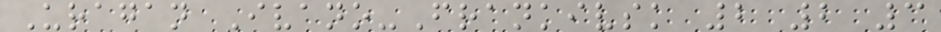Uragan Ivano-Frankivsk 2 2 3
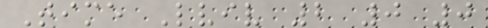Time Lviv 2 0 0
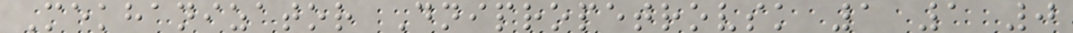Mekhanizator Dnipropetrovsk 1 1 0
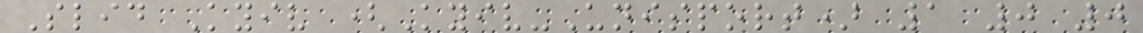Slid Kyiv (Kyiv-Unisport) 1 0 0
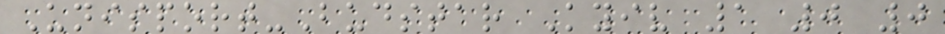Unisport-Budstar Kyiv 1 0 0
